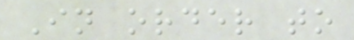In order to
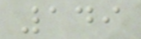149
